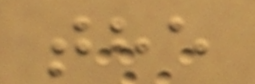the
